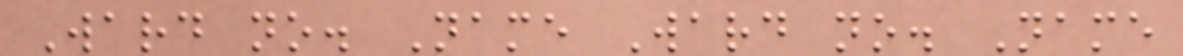Ward no. Name Ward no. Name
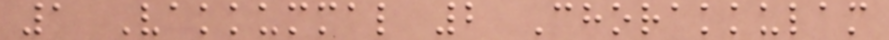1 Vakkummal 2 Chorakkulam
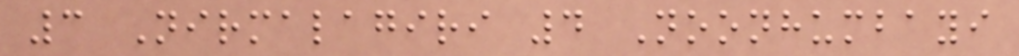3 Nirmalagiri 4 Noonhumbayi
